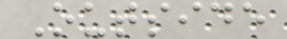Outside
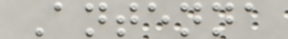Antenna
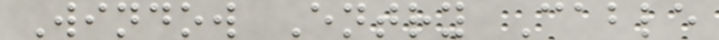Window Entry Cable
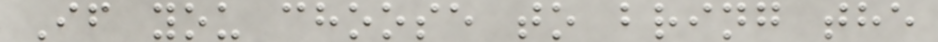If you choose to bring the
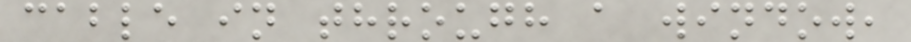cable in through a window,
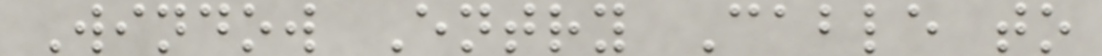Window Entry Cable to
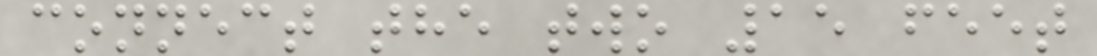connect the two 15 feet
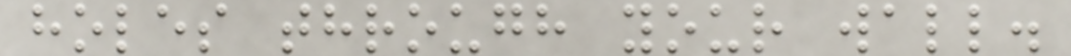holes through your wall.
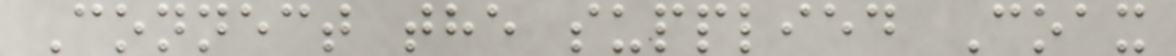Connect the supplied Coax
